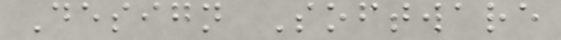Design Software
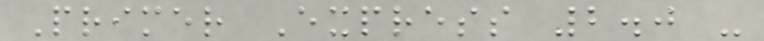Primer Express 2.0 -
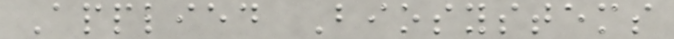Applied Biosystems
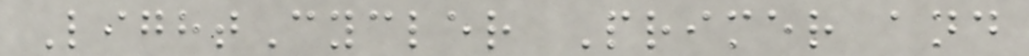LightCycler Primer and
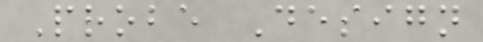Probe Design
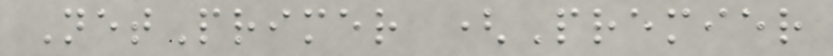NetPrimer (Premier
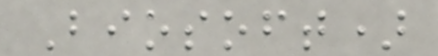Biosoft)
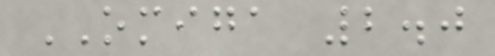OMIGA 2.0
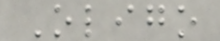Oligo
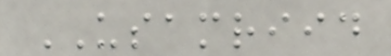USAMRIID
